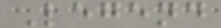Legend
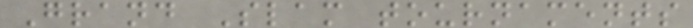Grand Slam tournaments
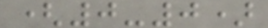(0-0)
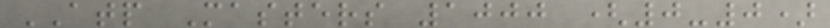ATP Masters 1000 (0-0)
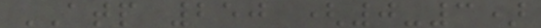ATP 250 (0-3)
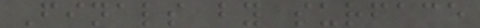Finals by surface
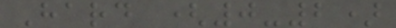Hard (0-2)
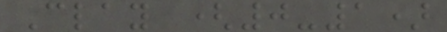Clay (0-1)
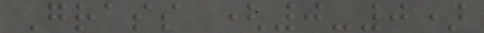Grass (0-0)
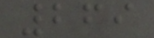269
